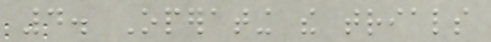4. Operating the trials
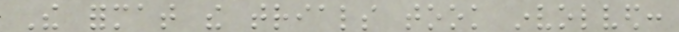The format the trials took involved:
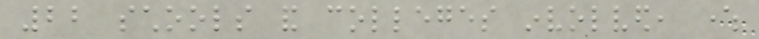22 schools and colleges involved, where
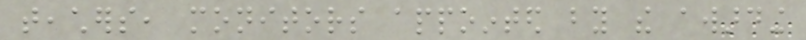teachers, monitors appointed by the awarding
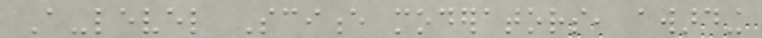A-level Science moderators, awarding
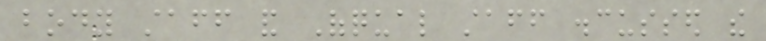body staff and Ofqual staff discussed the
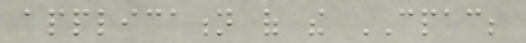application of the CPAC;
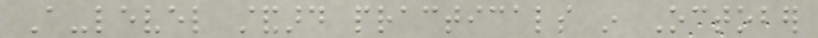A-level standard practicals in October
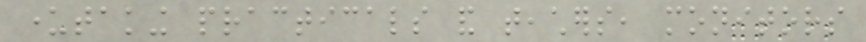undertaking practicals and teachers, monitors
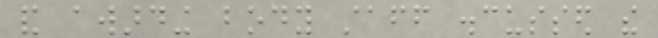and awarding body staff discussed the
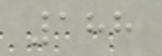188
